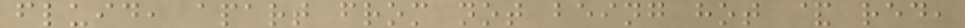fluid, apart from not being hot & red,
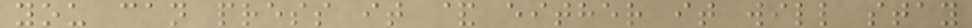you can press it & either it will stay
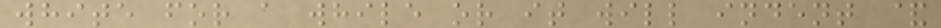white for a while or it will indent &
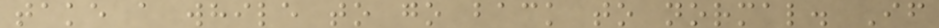take a while to go back to normal. If
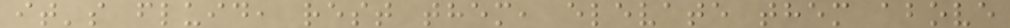it's fluid, rest them, elevate them above
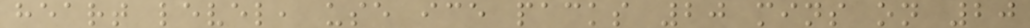heart level, use ice packs 20 mins on 20
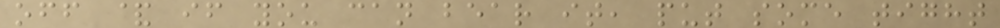off & if you can bear it, put some tight
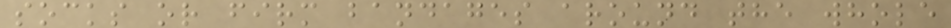socks or firm bandages around the whole
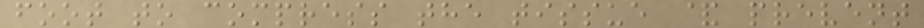foot to compress the tissue & prevent
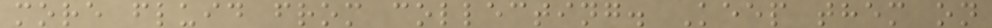more fluid from collecting. Keep them on
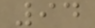94
